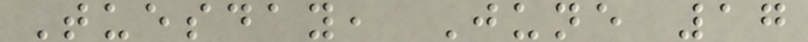Tuesday, June 17
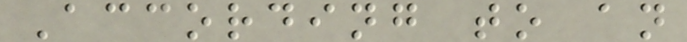According to an
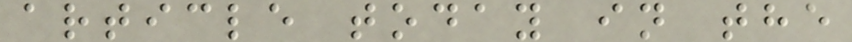article today in the
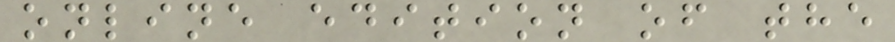online edition of the
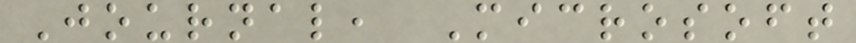Journal, Microsoft
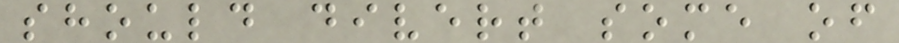should divert some of
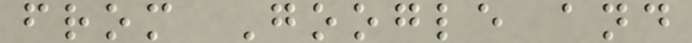from Google and
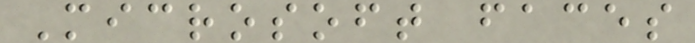Microsoft faces
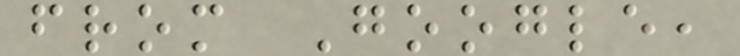from Google,
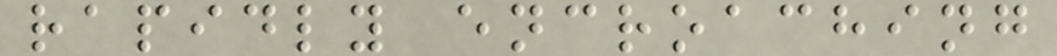rapidly encroaching
